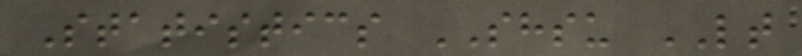Statistics SHSU LT
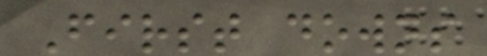First downs
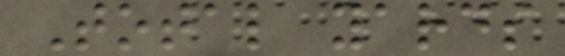Total yards
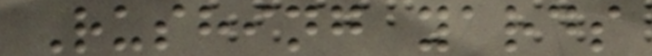Rushing yards
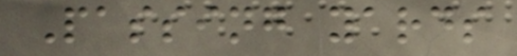Passing yards
